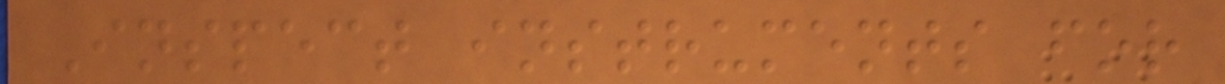Inspect instruments for
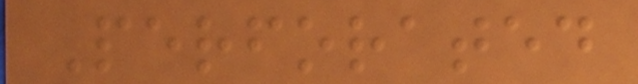Perforated
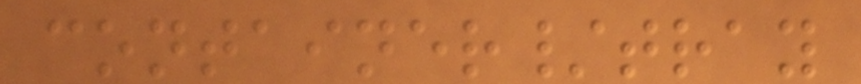container/tray
